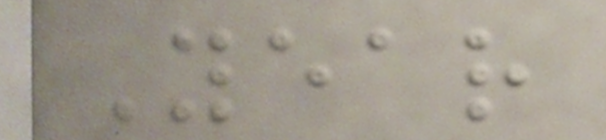Year
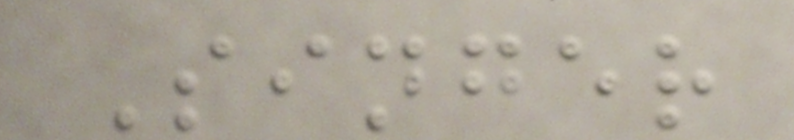Singer
